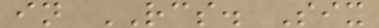in RCS. Six
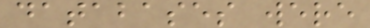databases were
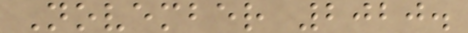November 2020.
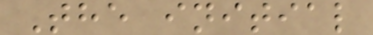The initial
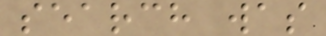search was
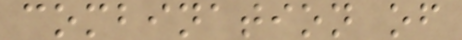combination of
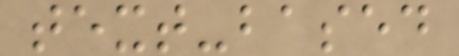text-based
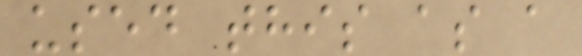used this as a
